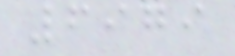6979
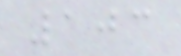103
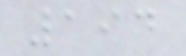194
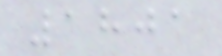1801
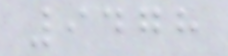9478
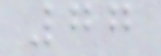77
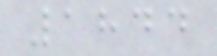1844
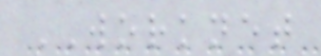WORKNET
